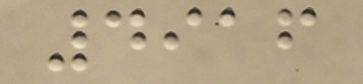4916
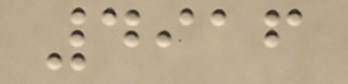4916
